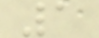1
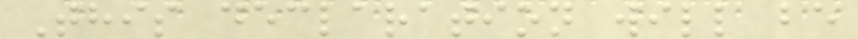This declaration will be
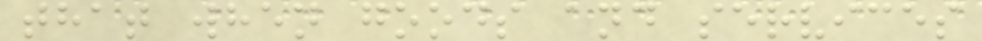that when goods and services
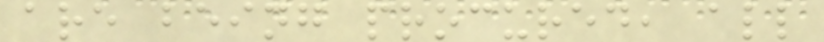are being procured, all
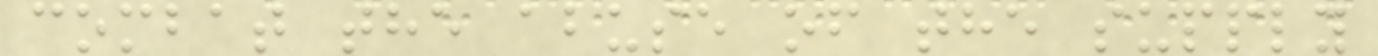combat the abuse of the supply
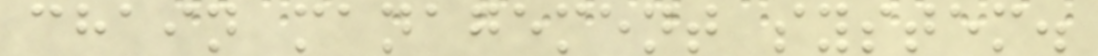chain management system.
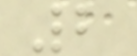2
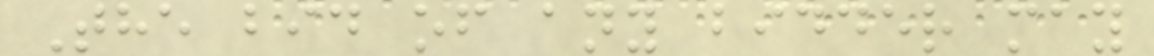The bid of any bidder may
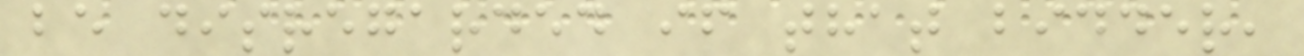be disregarded if that bidder,
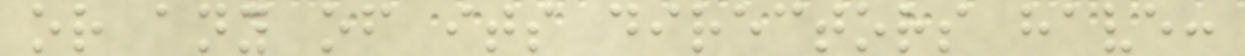or any of its directors have:
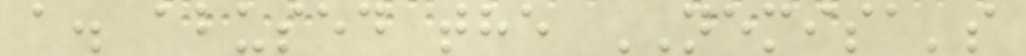a. abused the NEMISA's
